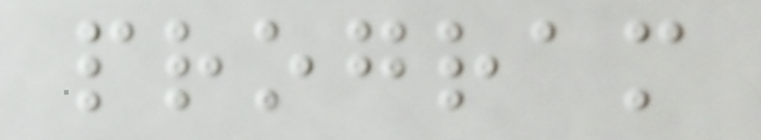program
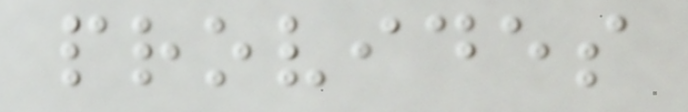provides
